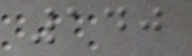140
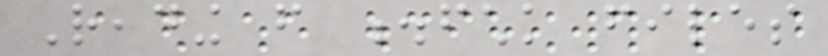Reading from .fchk files
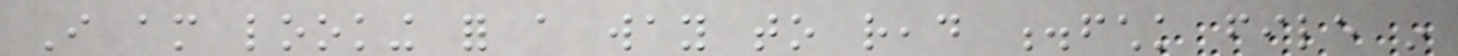I am looking for a way to read .fchk file in
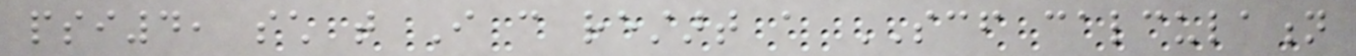psi4, such that I can restart a SCF calculation
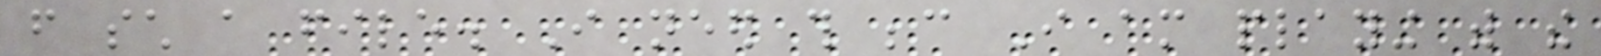from such a file. I need this because I am playing with the
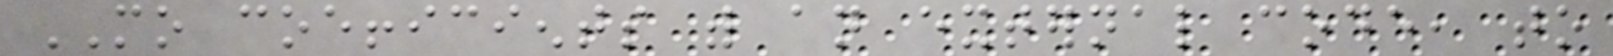MO coefficients with an external code, to
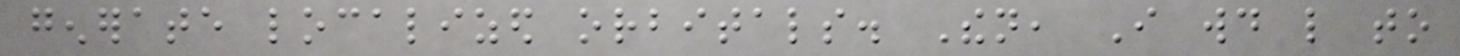generate localized orbitals. Then, I would like to
